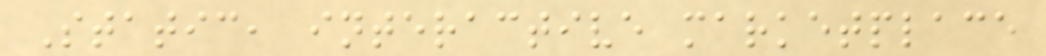Static, interactive marketplace
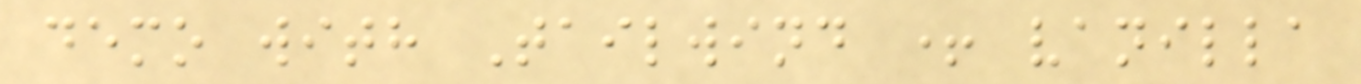demo with Tailwind + vanilla
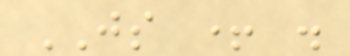JS + .
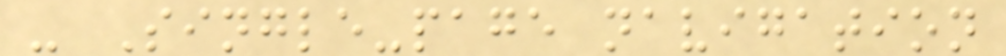- Single-page navigation
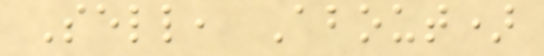Sell, About)
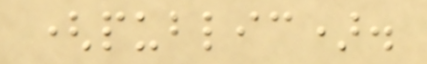(public).
